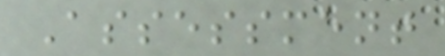Assessment
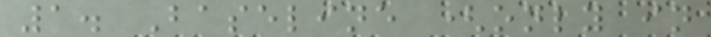1. Baseline (only in
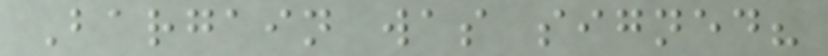Bargain was signed?
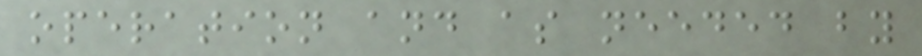operation and as needed by
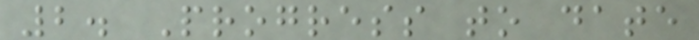2. Progress to date
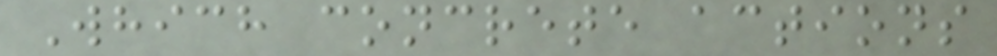Which concrete actions
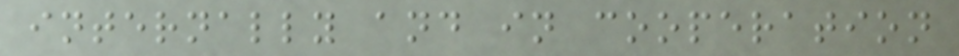internally and in cooperation
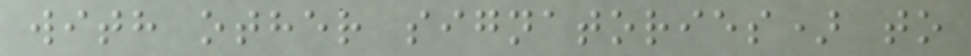with other signatories) to
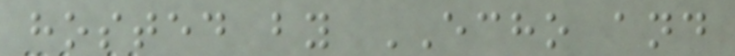hosted by ECHO and
